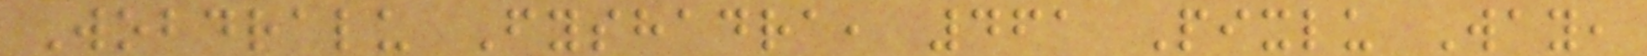Wobdralu Fyshadra, 461 Pixlu Way,
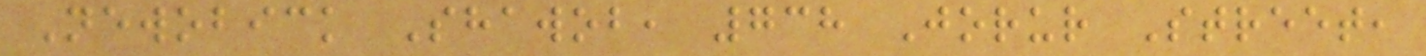Newobick Shawob, 738 Jorur Street,
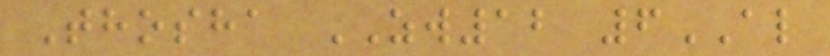Thosha ZW12 6AL
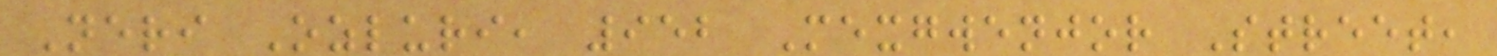Neri Ozluri, 952 Mexgwenjor Street,
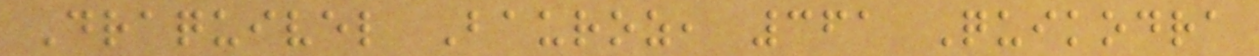Draquivel Bauroz, 361 Quikodra
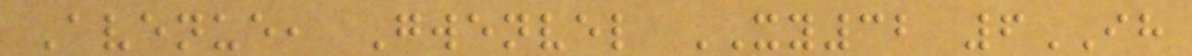Avenue, Gwenvel XY32 6IH
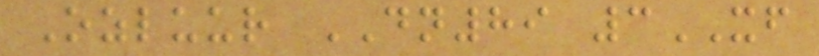Ozluur DN89 3XF
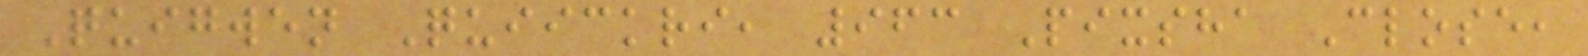Quigwen Quiickri, 963 Pixsha Close,
